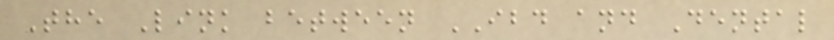The Link between IBD and Dental
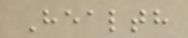Health
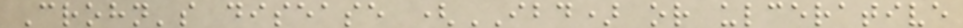Crohn's disease (IBD) or ulcerative
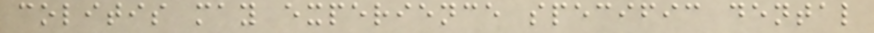colitis may experience specific dental
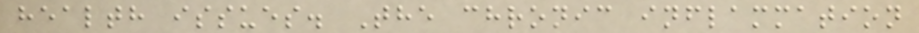health issues. The chronic inflammation
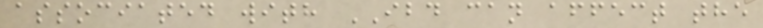associated with IBD can affect the
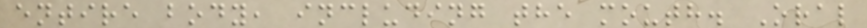entire body, including the mouth. Oral
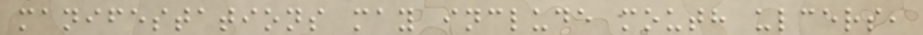manifestations may include mouth ulcers,
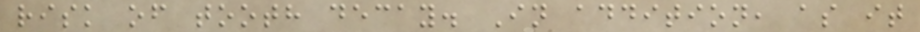risk of tooth decay. In addition, as it
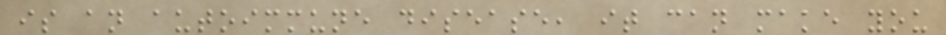is an autoimmune disease, it can make you
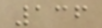136
